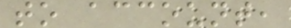to account,
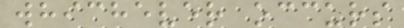whichever occurs
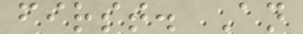first. An
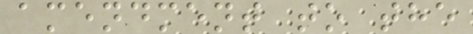amendment to the
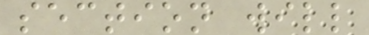section will
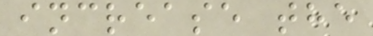increase the
